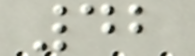42
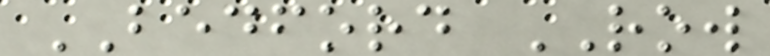BEDFORD ROW
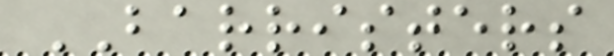BARRISTERS
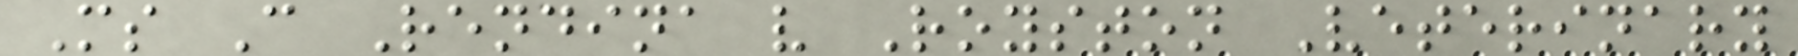Ms C Rendina v Royston Veterinary
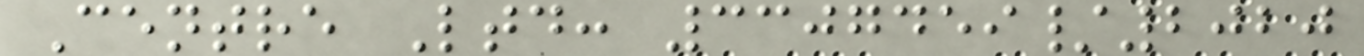Centre Ltd: 3307459/2020
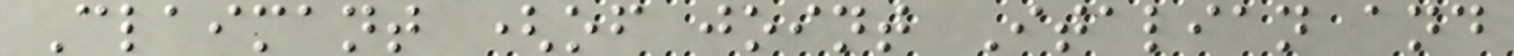Claimant (of joint Italian and
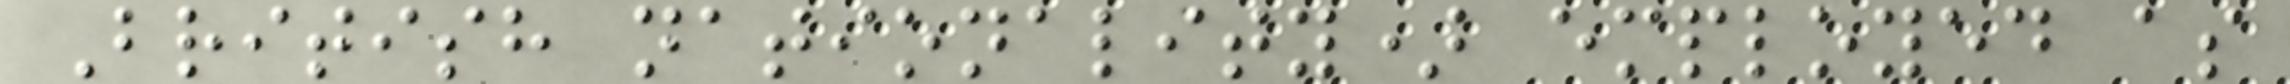British nationality) employed as
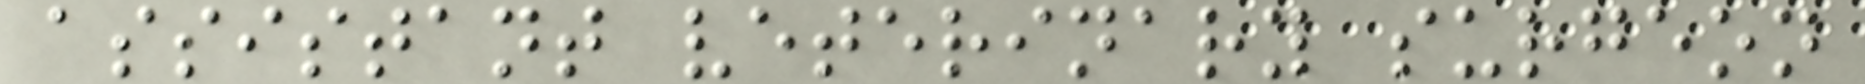assistant veterinary surgeon
